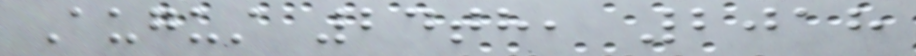August 24th, 2018
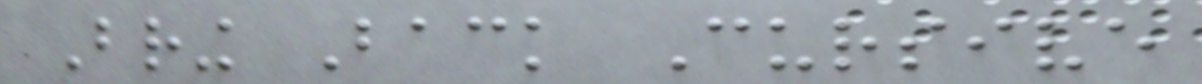Bring Back Cursive
